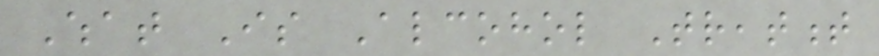What Is Alcohol Treatment
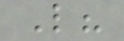Like?
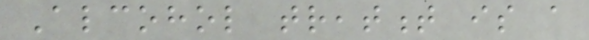Alcohol treatment is a
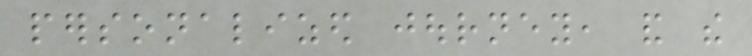personalized journey, and the
